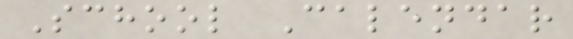School Calendar
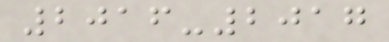2016-2017
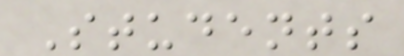Students
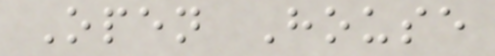Open House
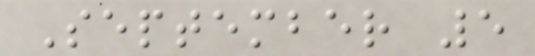September 5
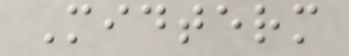Midterm
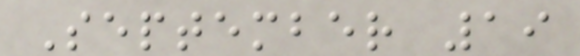September 19
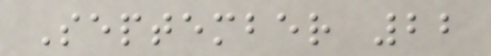September 22
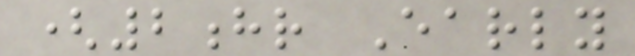(2hr Early
